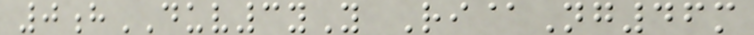0hDUV3yY Ri@Ng46m
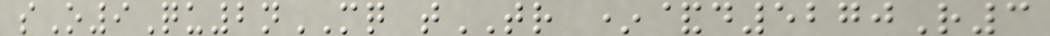sO9Qu2nMQ tTR *&d5270R3
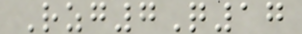Rzg7Q17
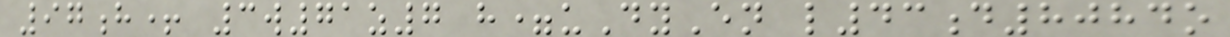97h+ 3w71z7 h=uDyEn l43d8084o
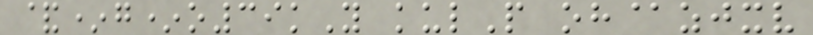&*g*o39kY kulP oh@zjxv
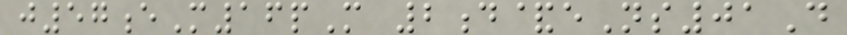j57eM16pM 2d&eNs01D
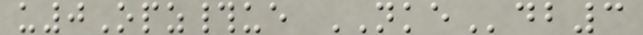u0Opz#ue NKEdb3
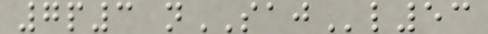7p3 nSAJl53
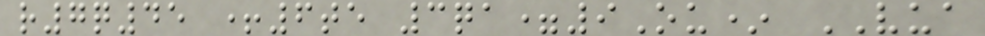r7q45 +6te 3qa=9Ou* VUA
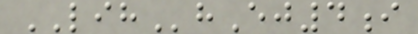LIHhEj4i
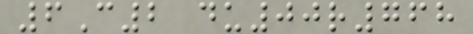6C2 du00r768
